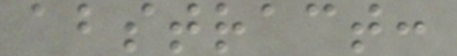abstract:
